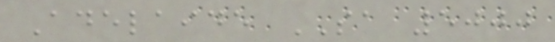Adelaide SA 5000
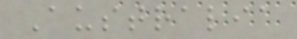Australia
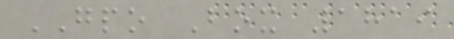GPO Box 1819
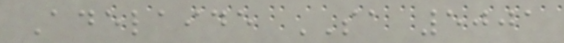Adelaide SA 5001
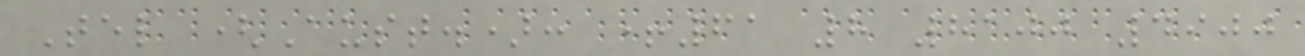Tel (Aust.): +61 8 8100 4900
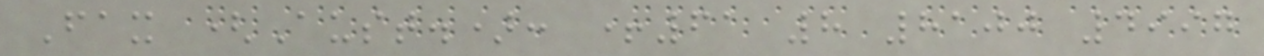Fax (Aust.): +61 8 8100 4997
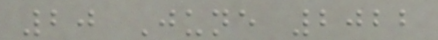20 June 2022
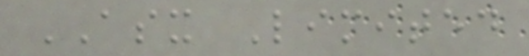ASX Limited
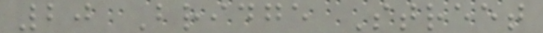20 Bridge Street
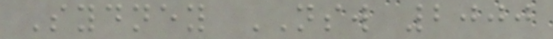Sydney NSW 2000
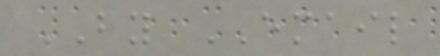BY EMAIL
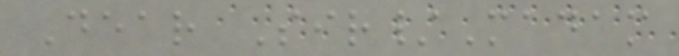Dear Sir/Madam
